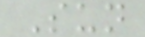Sun
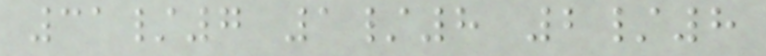31/7 1/8 2/8
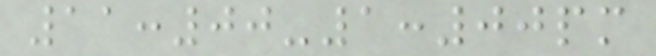11:00-1:00pm
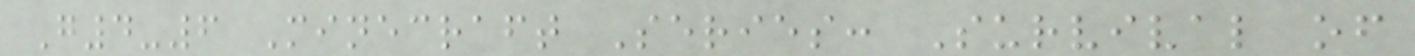G4-6 Minecraft Series: Survival of
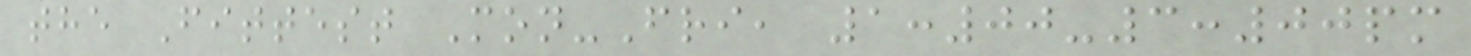the Fittest Mon-Fri, 1:00-3:00pm
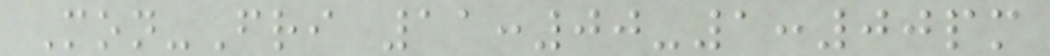Mon-Fri 11:00-1:00pm
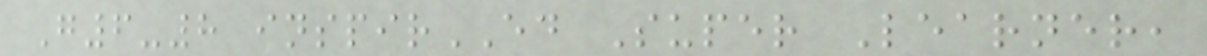G6-8 inspirED Super Learner,
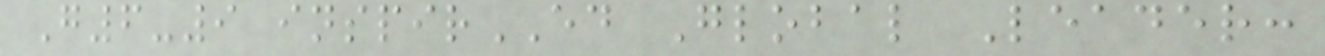G6-9 inspirED Global Leader:
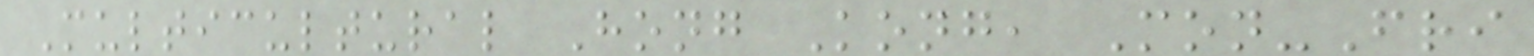Multicultural Hong Kong, Mon-Fri
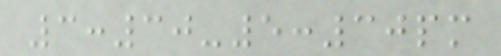3:30-5:30pm
